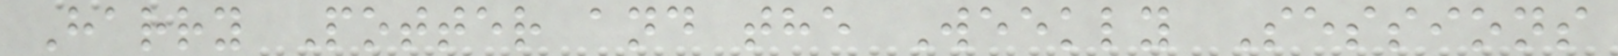Harry Potter and the Weekly Sessions
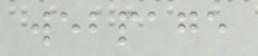webpage
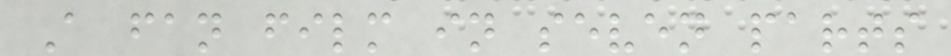A fan film in seven parts
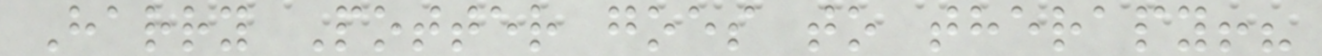Harry Potter goes to therapy!?
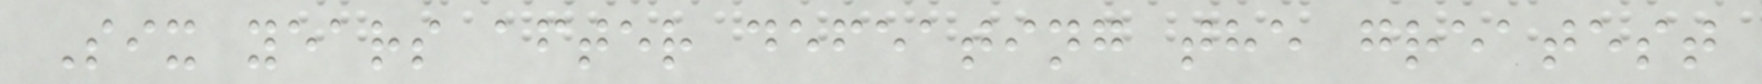Six years after defeating the greatest
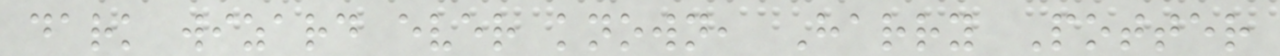dark wizard ever known, Harry Potter
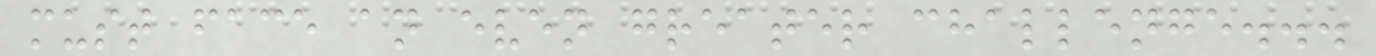must face an even greater challenge...
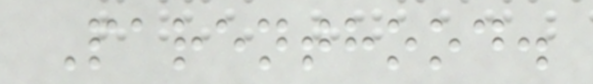Parenthood.
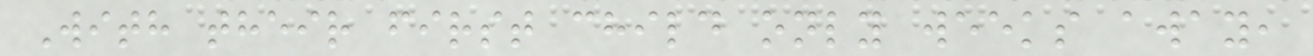With their first child only weeks away,
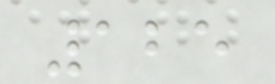125
